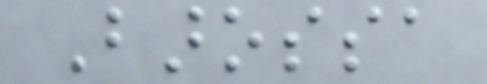Barossa
